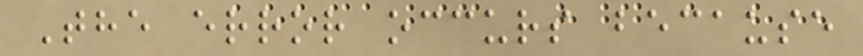The error occurs because
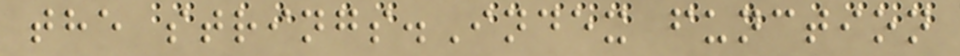the strings.Index function
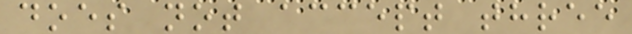does not accept three
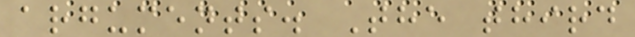arguments. The third
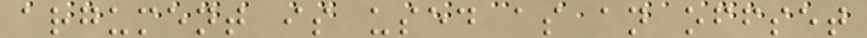argument is used as an offset
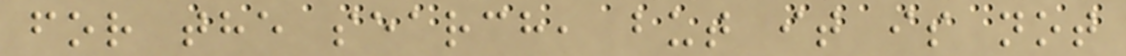for the search, but it is not
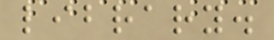library.
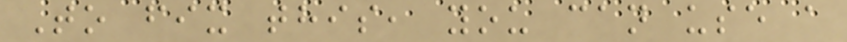To fix this, you can use a
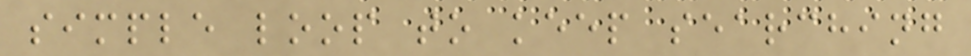simple loop to keep searching
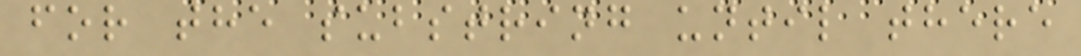for the substring until there
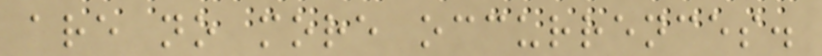are no more occurrences.
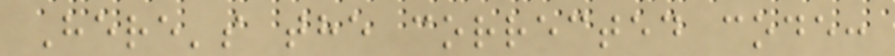Here's the corrected code:
